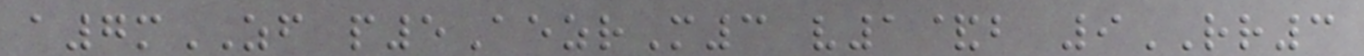a7mZF p5AezrM3 v1&b 9RR3
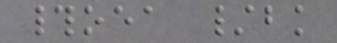#oea /bk
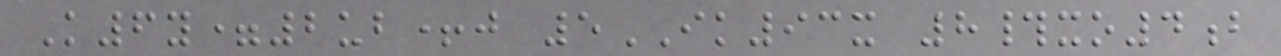K6y=2ub+j 5IK93x 8#xo4b
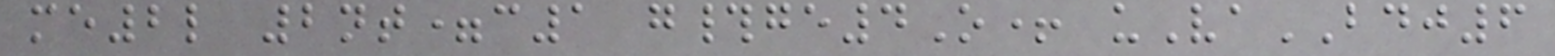me2l 2nt=c1 g#ge4O+ uVaBDJ6
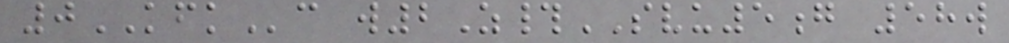0KFKc w2Z#SVU5g 58w
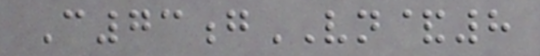C73gVN&8
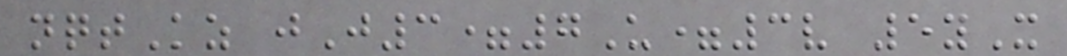nqtKz jJ3=7U=3v 5yX
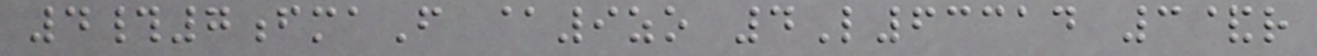4#7fmaF @9zo 4L63314 3&r
